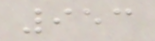953
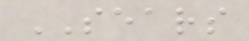SEARS
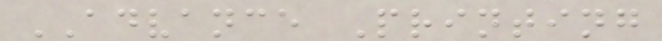ADVANCE Printing
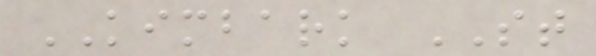KIMBARK ST
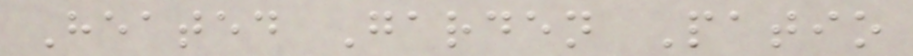Heated Garden Patio
